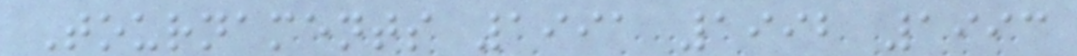Tournaments 1991 1992 1993
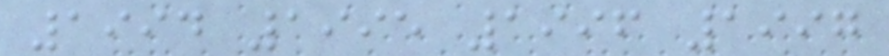1994 1995 1996 1997
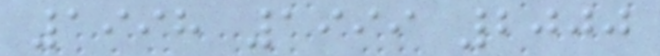1998 1999 2000
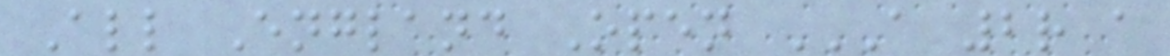All England Open A 2R A
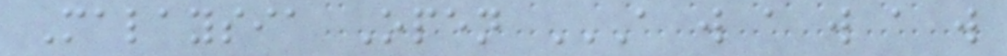Malaysia Open A W A W A W
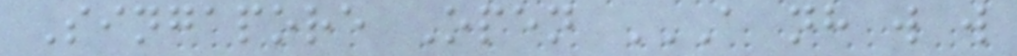Singapore Open A NH W W
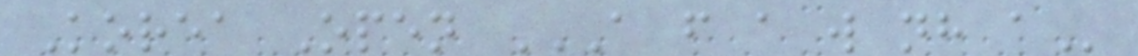Korea Open A F A W NH A
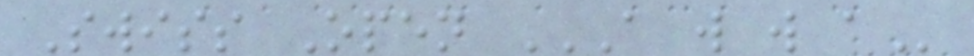Swiss Open A W W A
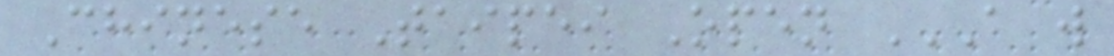Chinese Taipei Open A W
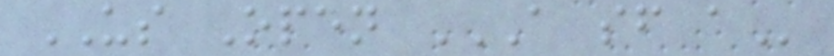US Open A SF A
